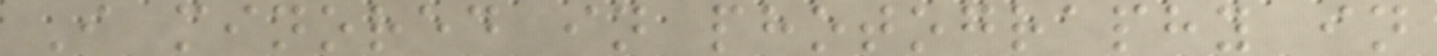I minored in photography in
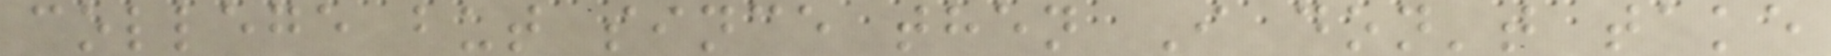college but since then I don't take
